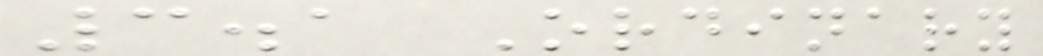3.1 Ordinary
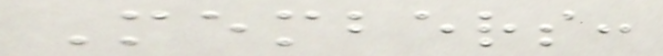Members:
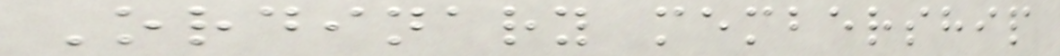Ordinary membership
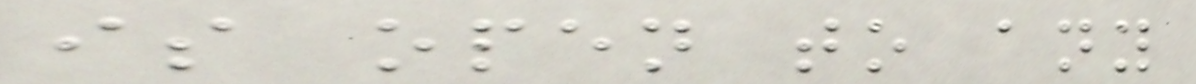is open to any
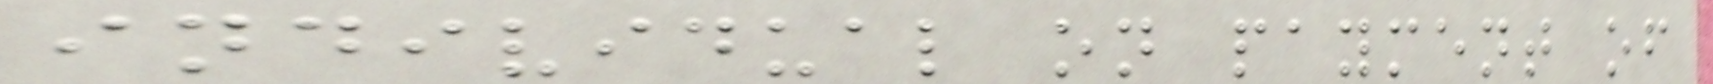individual on payment of
